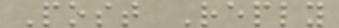Post Reply
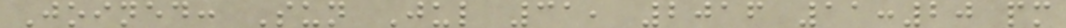Joined: Sun Jul 31, 2016 11:20 pm
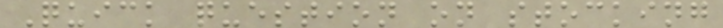Quick question on stocking
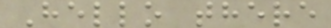Hello there
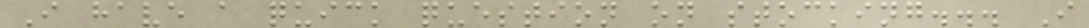I have a quick question on stocking... I
